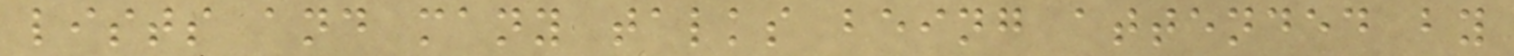lists and many talks being attended by
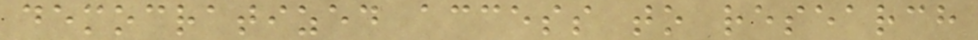democratized access to research
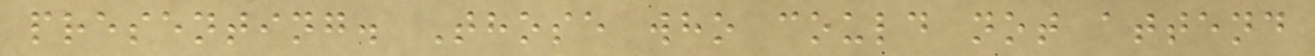presenting. Those who could not attend
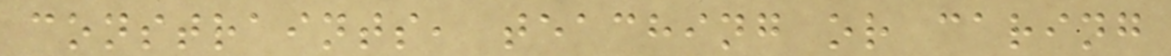constraints, teaching or caring
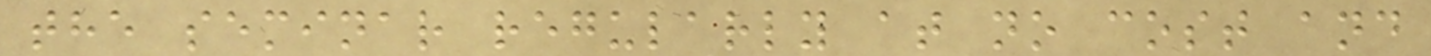the seminar regularly at no cost and
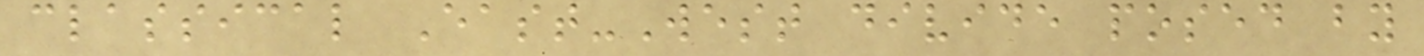classical East-West divide posed by
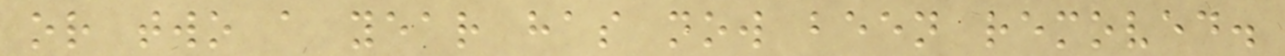or two a year has now been removed.
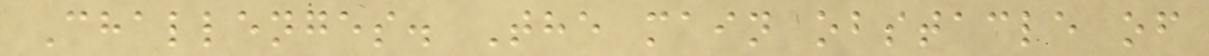Challenges. The main obstacle of
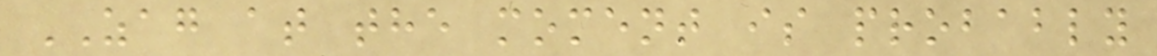ZAG at the moment is probably
